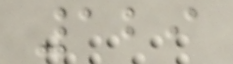129
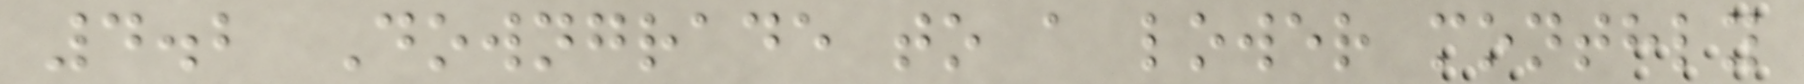4.2 Downgrade to a lower monthly
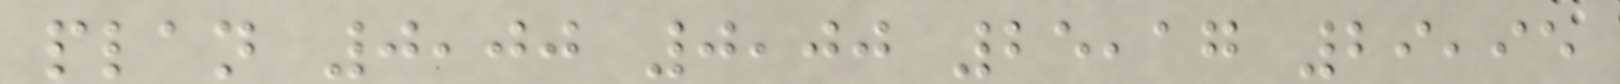plan 0,00 0,00 25,17 29,95
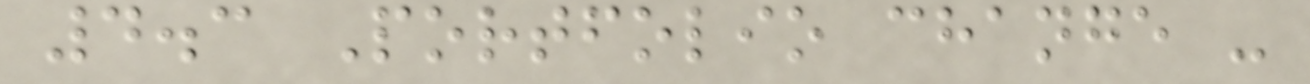4.3 Portfolio change -
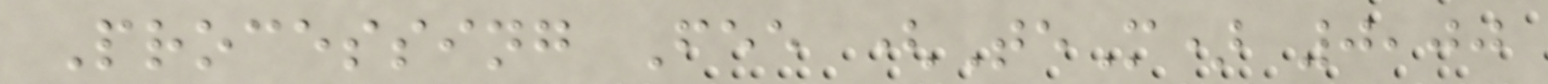Processing Fee (TeM) 0,00
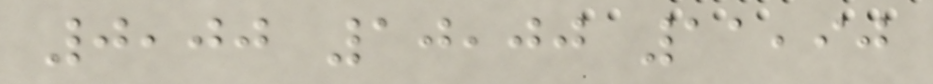0,00 10,00 11,90
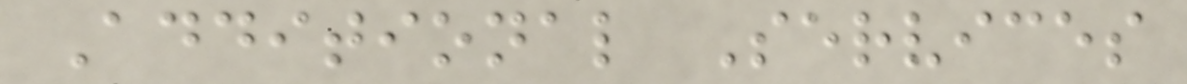Additional Services
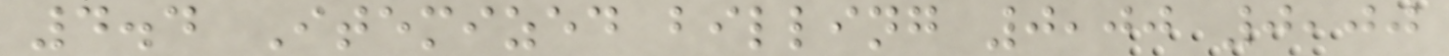4.4 Itemized billing 0,00 0,00
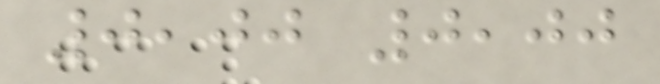0,00 0,00
